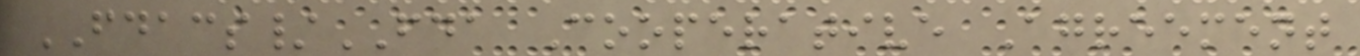FDACS/FDA Cooperative Agreement
